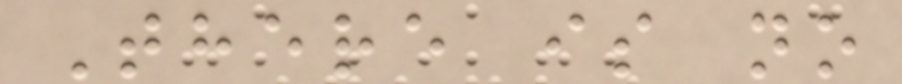There is no
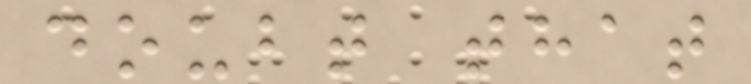doubt that
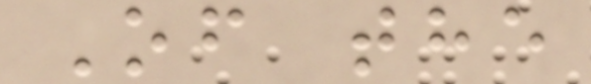Of the
